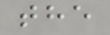the
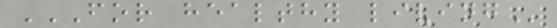FOR HEALTHY LIVING
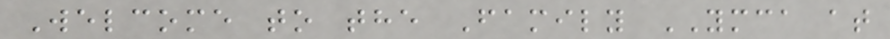Welcome to the Family YMCA at
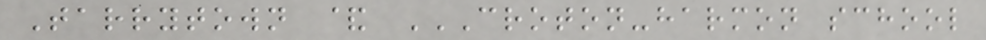Tarrytown & CROTON-HARMON SCHOOL
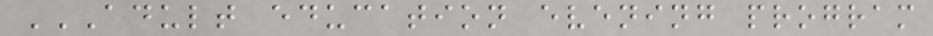ADULT EDUCATION EVENING PROGRAM
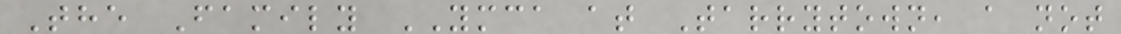The Family YMCA at Tarrytown, a not
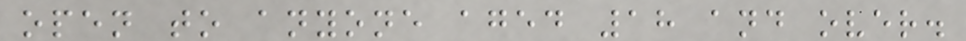open to anyone aged 18 and over.
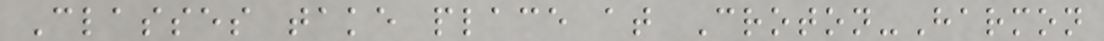Classes take place at Croton-Harmon
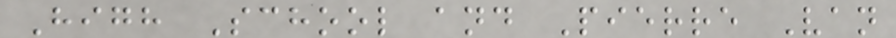High School and Pierre Van
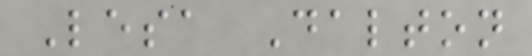Lesa Dalton
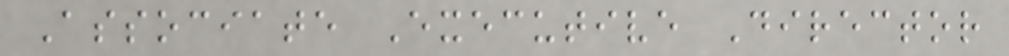Associate Executive Director
